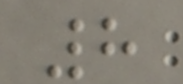8
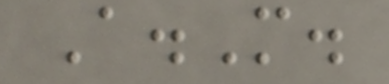A.M.
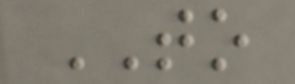TO
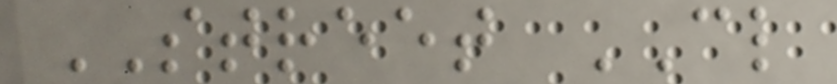STREET CL
